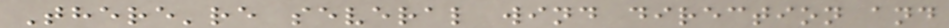There're several wind direction and
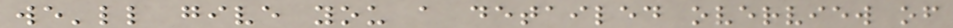we'll give you a detailed overview of
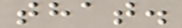that.
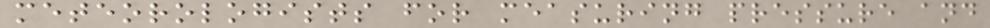meteorologists for measuring pressure and
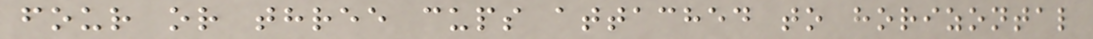four or three cups attached to horizontal
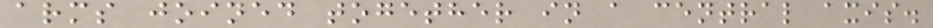arms joined together in a central axis.
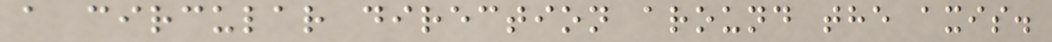a circular direction around the axis.
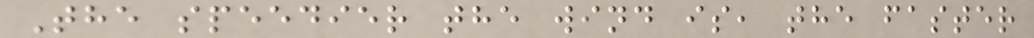The speedier the wind is, the faster
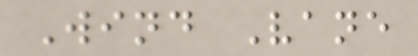Wind Vane
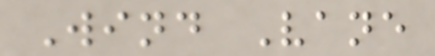Wind Vane
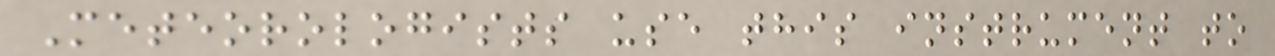Meteorologists use this instrument to
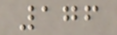176
